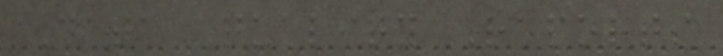Data Quality Reports
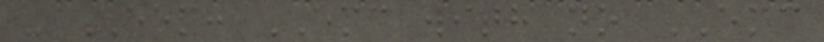- EEM: EMC with no EMC
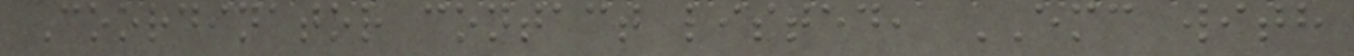Coordinator contact listed, EMC with
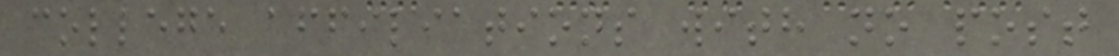college affiliations with no post
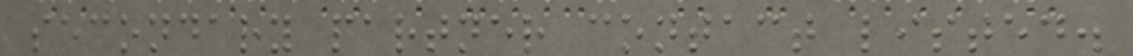secondary partner contact listed.
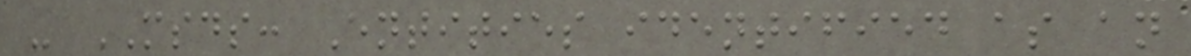- MSDS: Entities identified as an
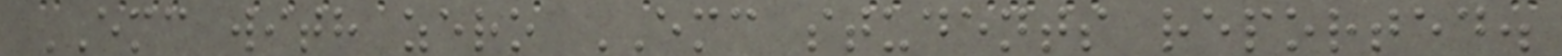EMC with zero EMC students reported.
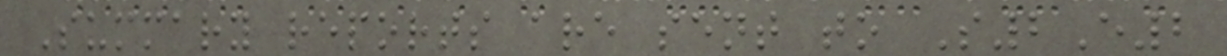Summary reports are sent to S2E2
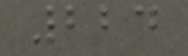224
